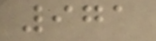971
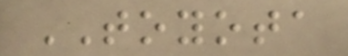TOYOTA
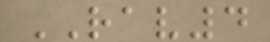RAV4
